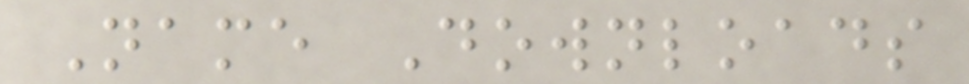Name Downloads
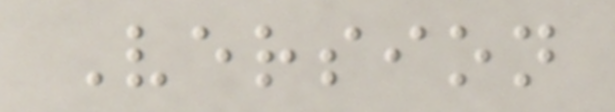Version
